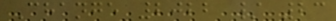Change 2022 / 23
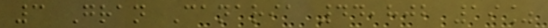3 Gran Canaria 44,802 19%
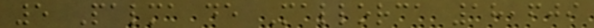5 Palma de Mallorca 18,609
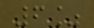6%
